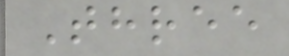Three
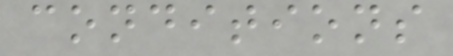conditions
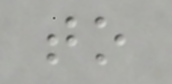to
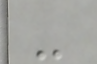-
